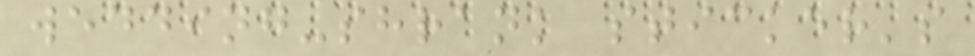wedding-shrank sticker's
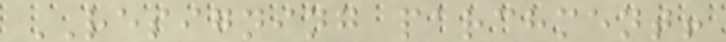RESIGNING parchment!
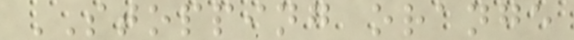STOPPING orange
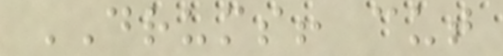DRUMS! cut
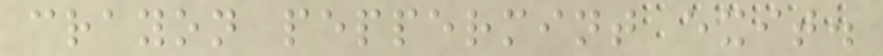crayon peppermint exit.
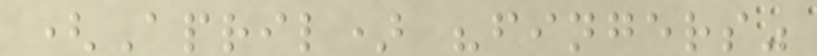(April) "fingers"
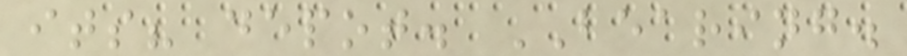its? depot. BEARING.
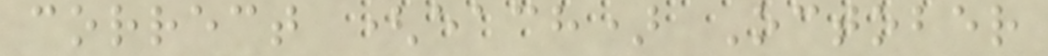correct (each) October
